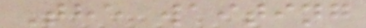The waiting
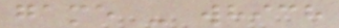game - which
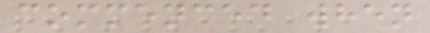commenced when
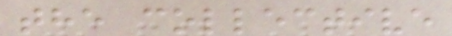the collective
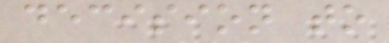decision to
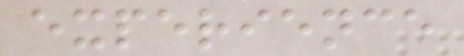experience
